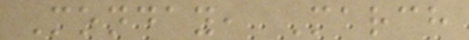Monday, March
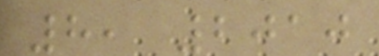8, 2010
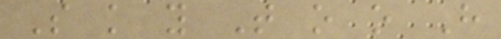S k y T o o H
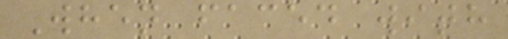When faced with
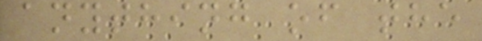anything of the
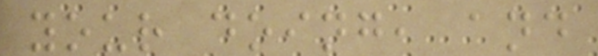your doing, and
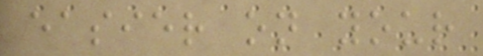easier on your
